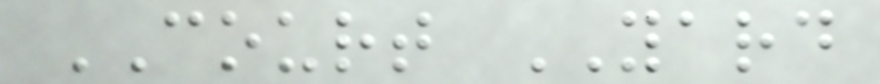COURT YARD
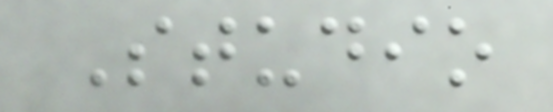Studio
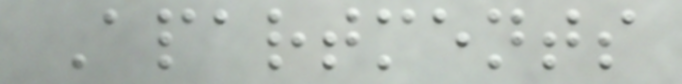Apartments
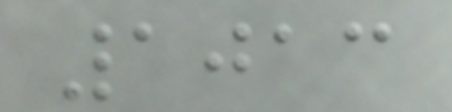1013
